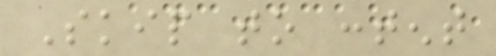Skip to content
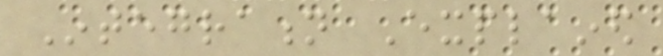Integration Explained
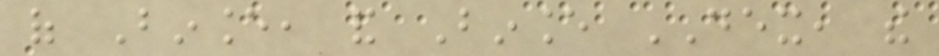of Binance, and Binance DEX, the
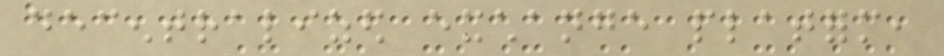decentralized exchange platform,
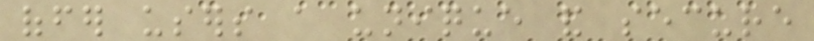offer users a unique and secure
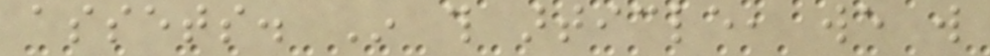assets. In this article, we will
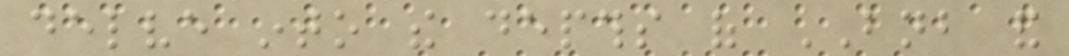delve into the depths of BNB and
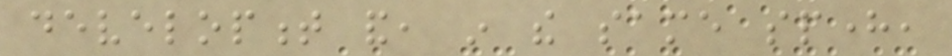development and, in the same sphere,
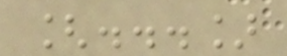[...]
